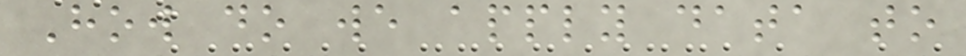How do we apply data to
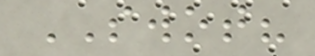SWOT?
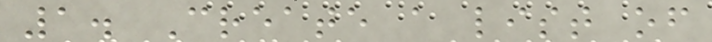1. Create a list of
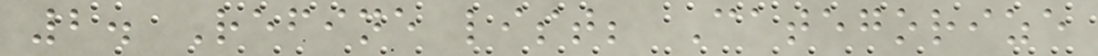2. Refine list; Categorize
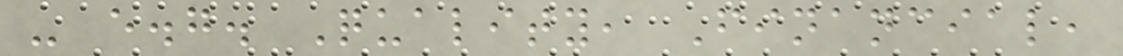- e.g. Quality, Financial,
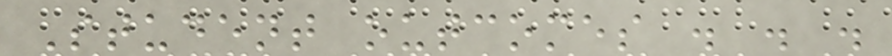Student outcomes . . .
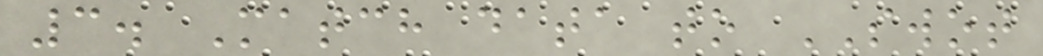3. Match data to SWOT
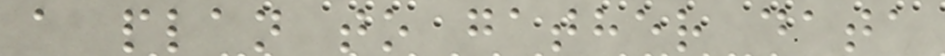a plan to gather data
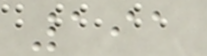191
